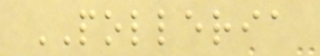POLLERIA
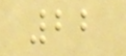22
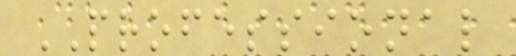PROFESSIONAL
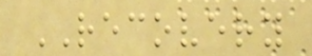RECOVERY
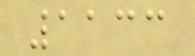1133
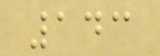143
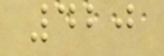420
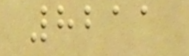8211
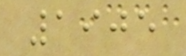1905
